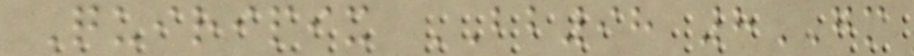Quiripix BB98 8GM
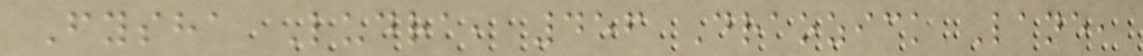Fysha Ludra, 456 Draozick Lane,
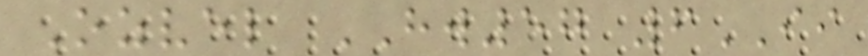Ozvel HW57 6II
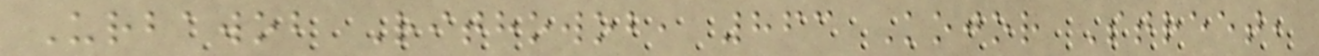Urbawob Rithowob, 863 Kojor Street,
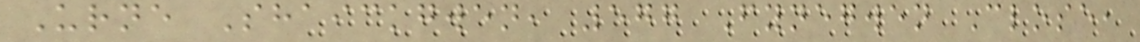Urne Shaickgwen, 577 Fynegwen Close,
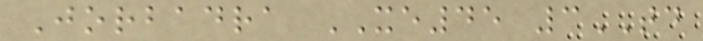Jorbadra XE45 3TD
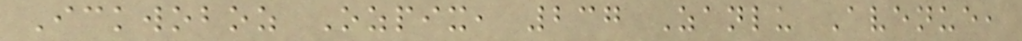Ickwoboz Ozpix, 237 Zanlu Avenue,
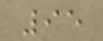95
